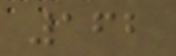162
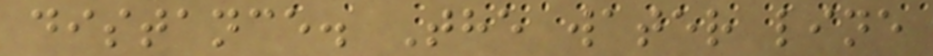distance. The water line
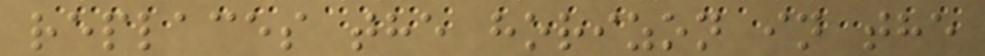replaces the horizon in the
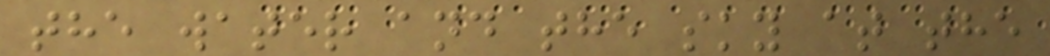the water and the sky at the
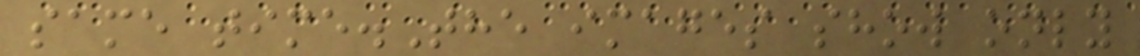same time.The images show only
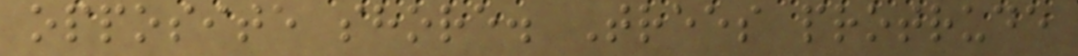opposite shore. Trees protrude
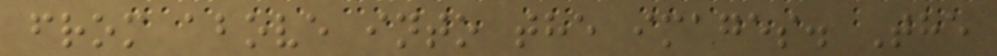from above into the images. The
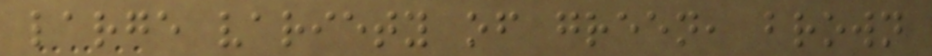large variety of green, brown
